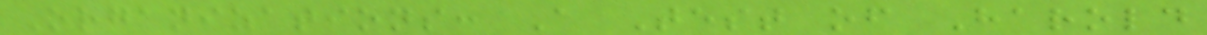Organizations: A Test of Harold
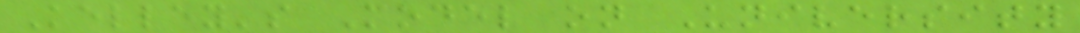Kelley's Model on University
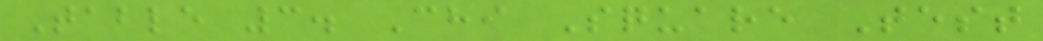Table 3. Chi Square Test
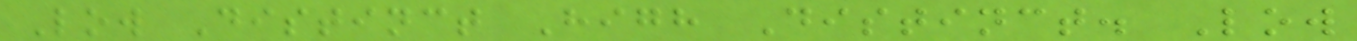Low Distinct High Distinct. Low
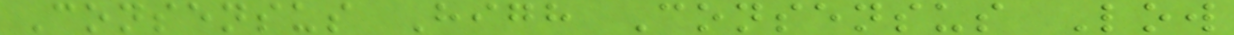Consensus High Consensus Low
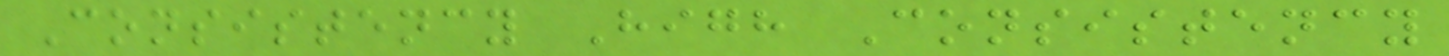Consistency High Consistency
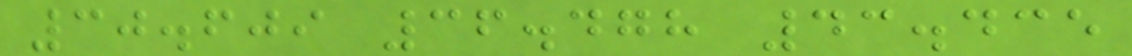30.609 36.478 43.435
